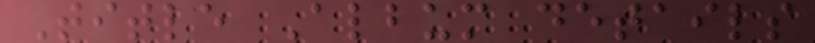Title Album details
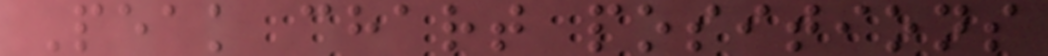Peak chart positions
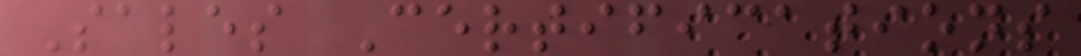Sales Certifications
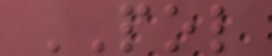POL
